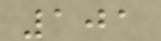101
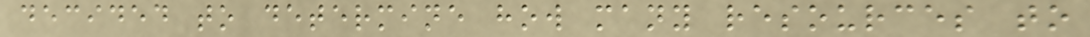decided to determine how many resources to
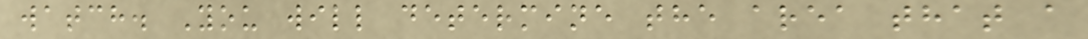watch. You will determine the area that a
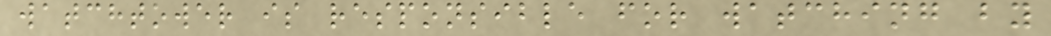watchtower is responsible for watching by
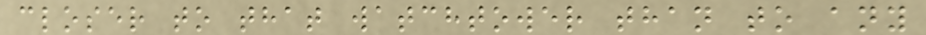closer to that watchtower than to any
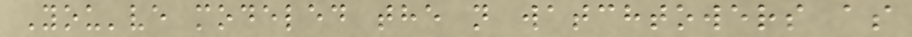You've modeled the n watchtowers as
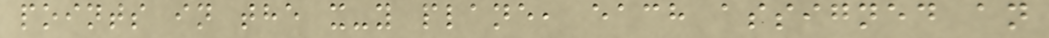points in the x-y plane, each assigned an
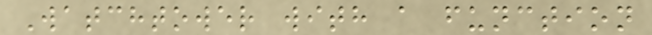Watchtower with a function
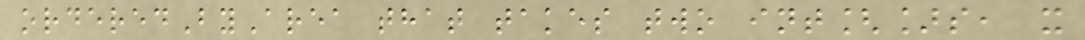orderedByArea that takes two int[]s, x
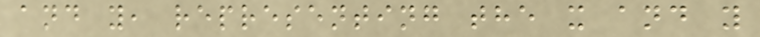and y, representing the x and y
